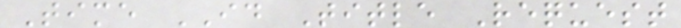Time ID Title Request
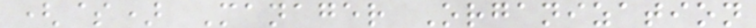($) Manager Organization
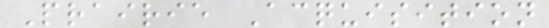Prairie Acquisition
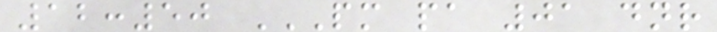12:50 PM PA 01 DNR
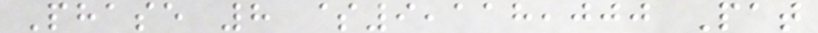Phase 8 $9,118,000 Pat
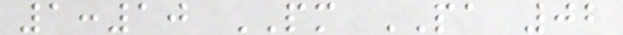1:10 PM PA 02
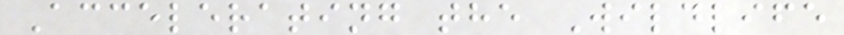Accelerating the Wildlife
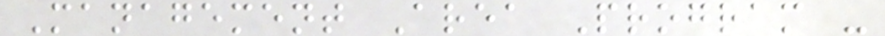Management Area Program -
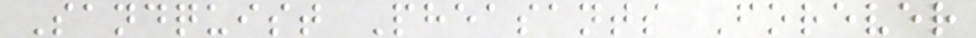Sandquist Pheasants Forever
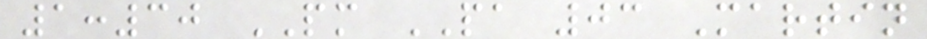1:30 PM PA 03 Martin
